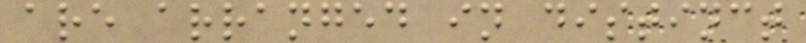are arranged in distinct
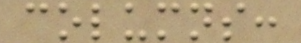columns:
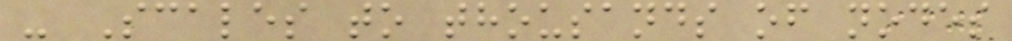- Scales to thousands of nodes
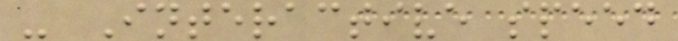- Interactive speed
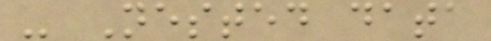- Nested data
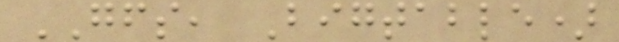GFS, Bigtable)
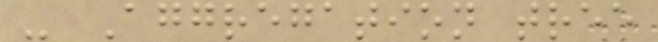- Aggregation tree
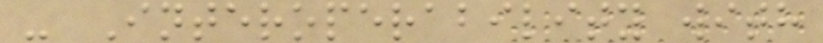- Interoperability with
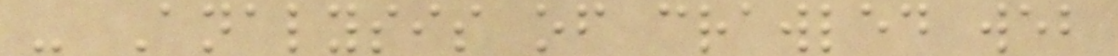- Analysis of crawled web
